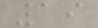19
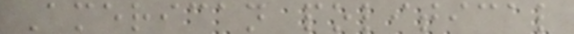American political
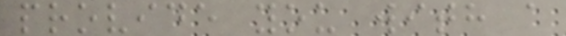provide you with a
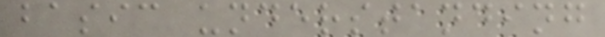basic understanding
